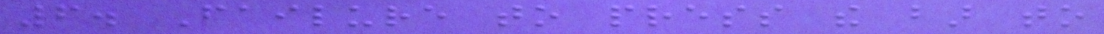6. Failure to press the bar to
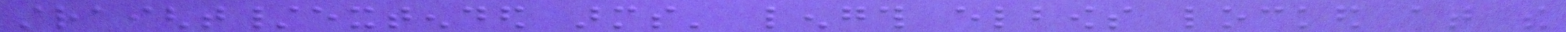straight/extended arms' length elbows locked at the
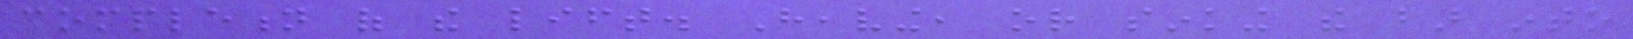completion of the lift. Heaving, or sinking the bar into
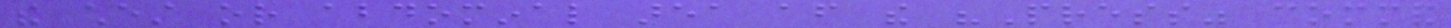the chest or abdominal area after the "Press" command
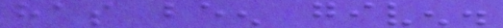has been given.
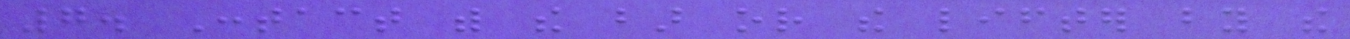7. Contact with the bar or the lifter by the
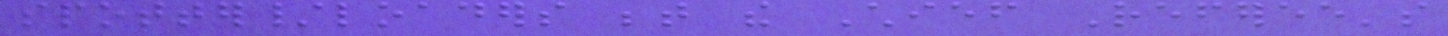spotter/loaders between the Chief Referee's
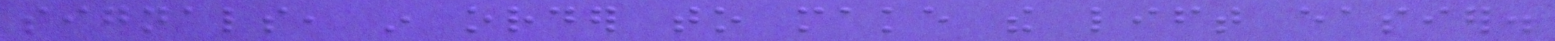signals, in order to make the lift easier.
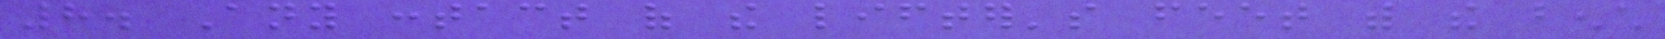8. Any contact of the lifter's feet with the bench
